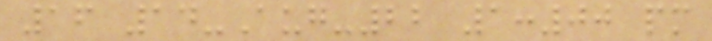16 14-Aug-22 1:00 pm
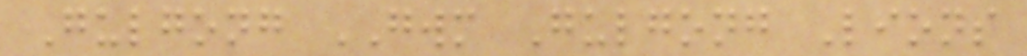Gulgong GWM Gulgong Lions
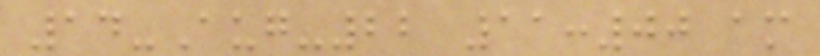14-Aug-22 11:00 am
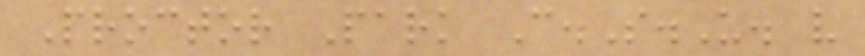Proctor Park C.S.U. v
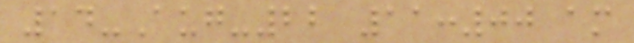14-Aug-22 11:00 am
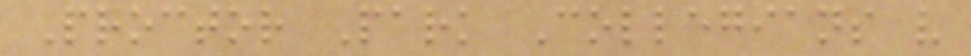Proctor Park Collegians v
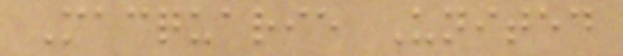Macquarie United
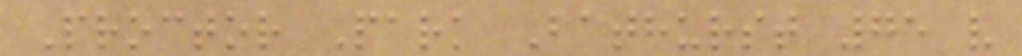Proctor Park Bathurst 75 v
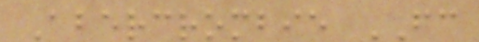Abercrombie FC
